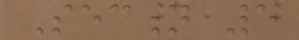Section 5
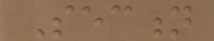Section
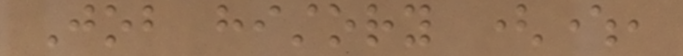Job history (where,
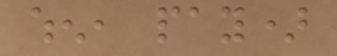when, pay)
